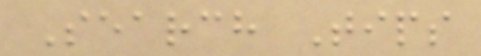Search Tips
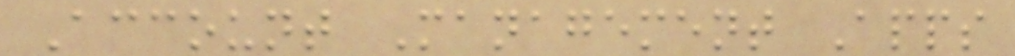Account Management Apps
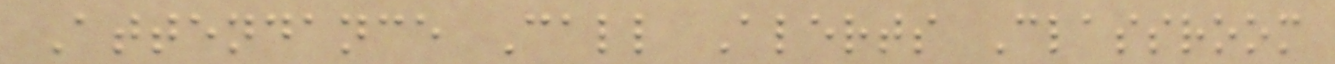Attendance Call Alerts Classroom
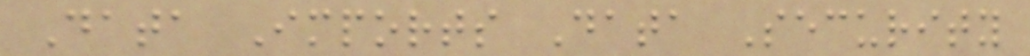Data Imports Data Security
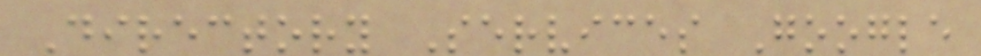Directory Services Google
